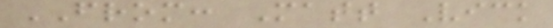FROM: Matt Vick
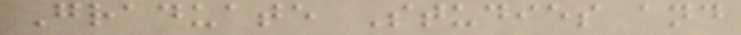Graduate Studies and
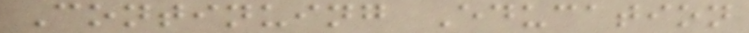Continuing Education
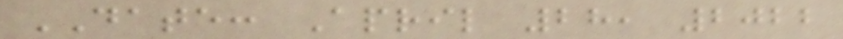DATE: April 28, 2022
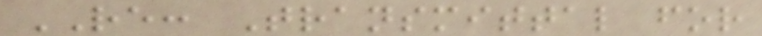RE: Transmittal for
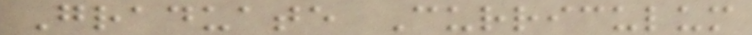Graduate Curriculum
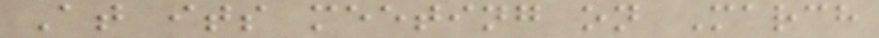At its meeting on March
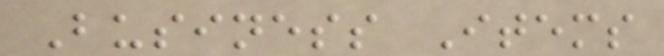Business Items
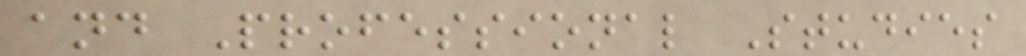and Professional Studies
